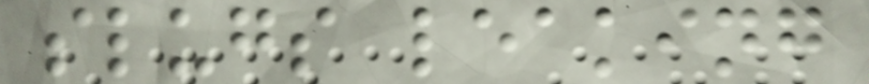slugs leaking
